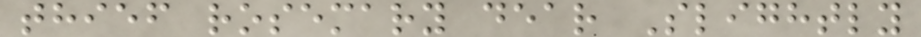thief rosemary dear Slightly
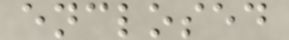enclosed
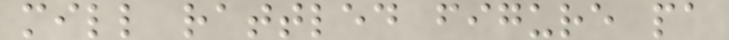mill rattled figure pa
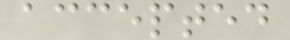accepted
